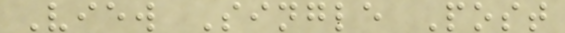View Single Post
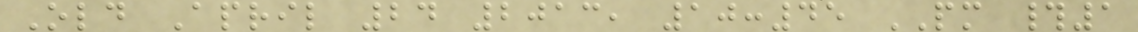Old April 24 2013, 10:45 PM #1
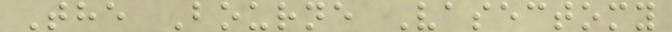The Bourne Vasectomy
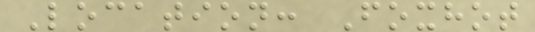Location: Foxhot
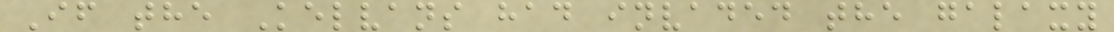If the Kelvans had invaded the galaxy
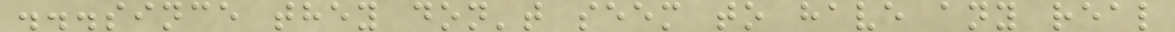...since they don't seem to have any real
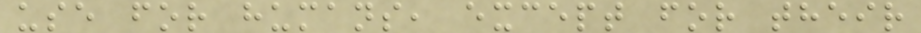use for humans, except for their
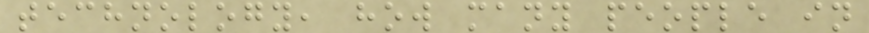technology, how many people in
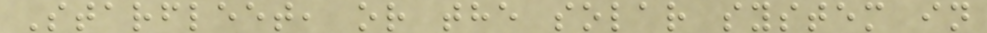Starfleet, or the solar system in
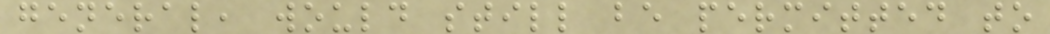general, would still be permitted to
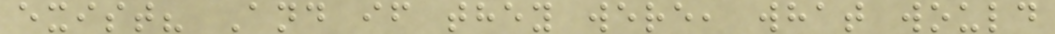exist? And if they were, what would
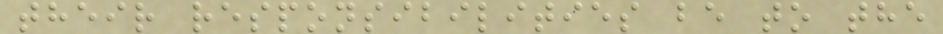their responsibilities be to the
